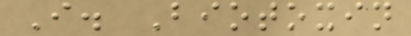I. Biotoxin
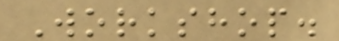Workshop.
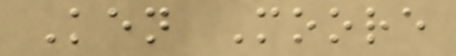Ken Moore
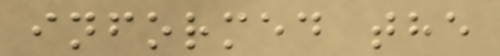informed the
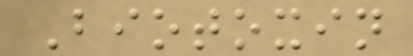Biotoxin
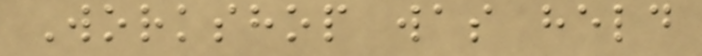Workshop was held
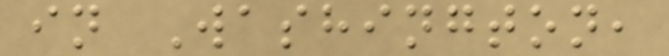in Washington,
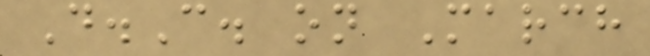D.C. on March
